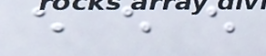e e e
